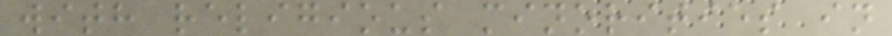with religious minorities in
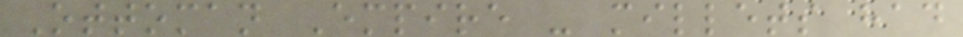Ottoman Empire - millets had
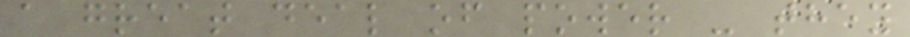a great deal of power - they
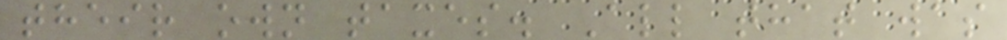their own taxes. All that was
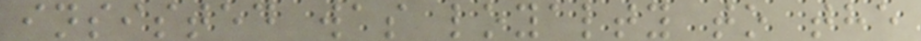insisted was loyalty to the
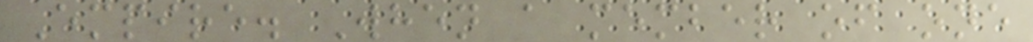Empire. When a member of one
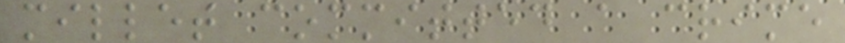millet committed a crime
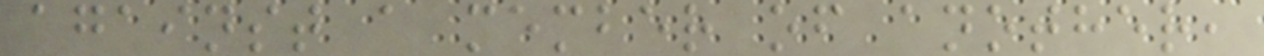against a member of another,
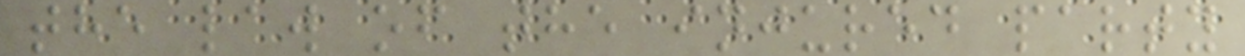the law of the injured party
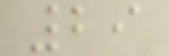29
